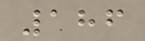186
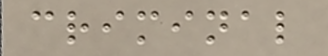criminal
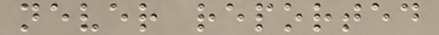never reported
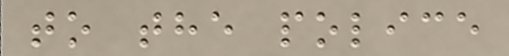to the police
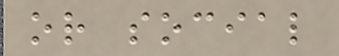or social
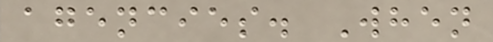agencies. When
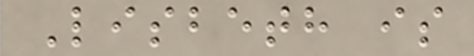Lisbeth is
